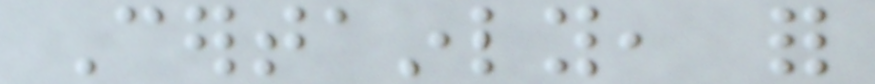Certainly, for
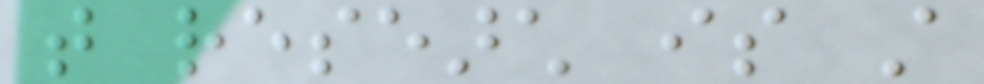that research is still
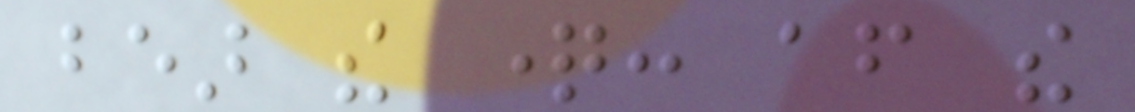bear the question: after the
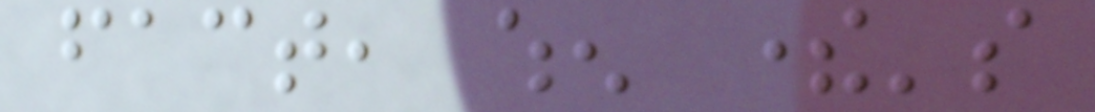fact, when there's
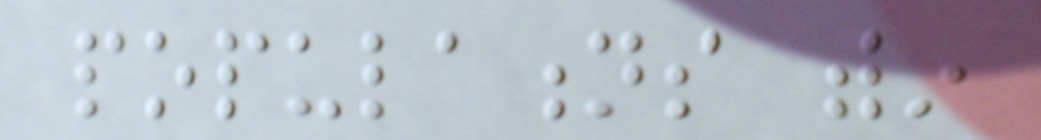populations within
